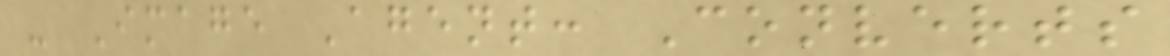- Image Agent: Converts
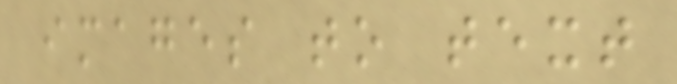images to text
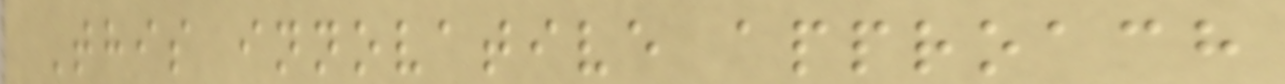This innovative approach
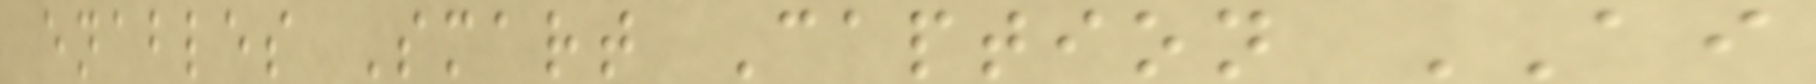enables Smart Caption AI
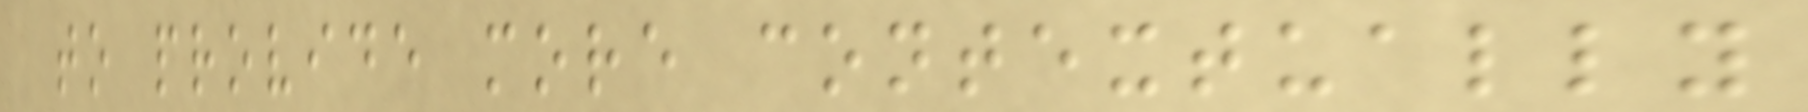to provide more contextually
